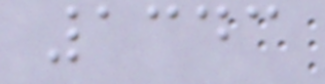1343
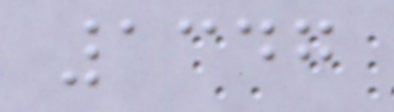1347
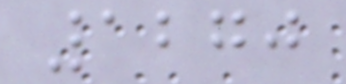1270
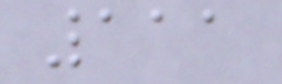111
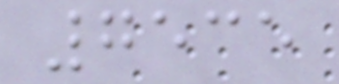7535
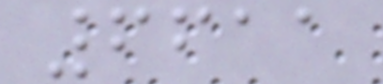6611
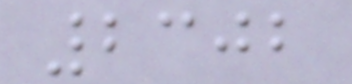2302
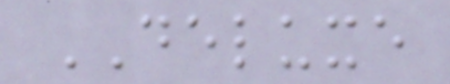DELUXE
